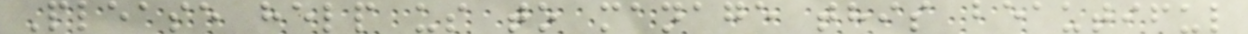Please help us to manage this beautiful
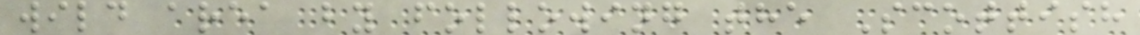wild area by following the Scottish
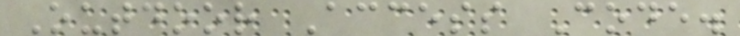Outdoor Access Code.
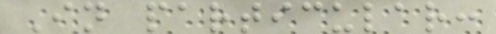In particular:
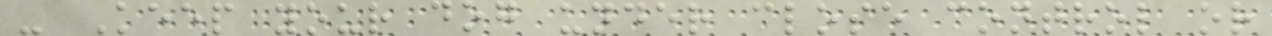- Keep your dog under close control or
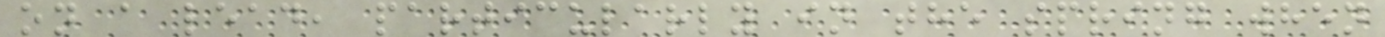on a lead, particularly in the spring when
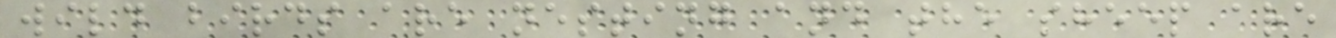wild birds are nesting and the sheep are
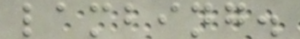lambing.
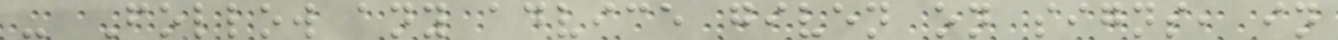- Follow any advice given on signs, in
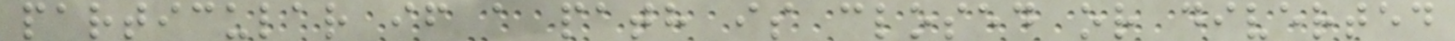particular if a path is closed or diverted
